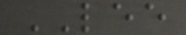LEE
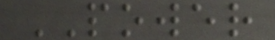POWER
